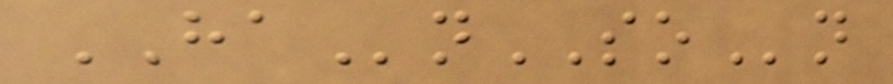HAnSOn
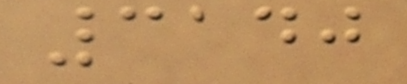3140
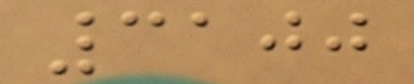3100
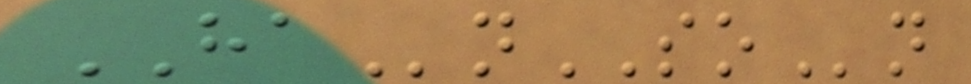HAnSOn
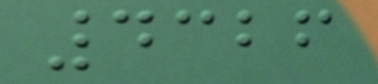4326
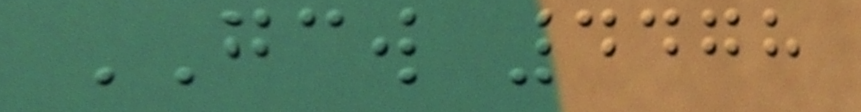GCW 4478
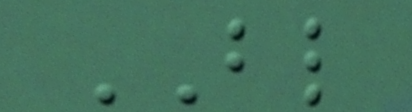BL
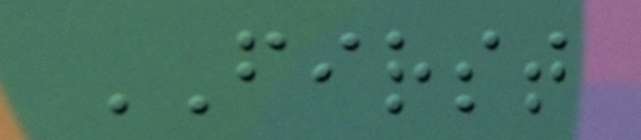FIRST
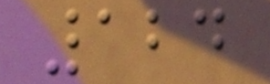124
